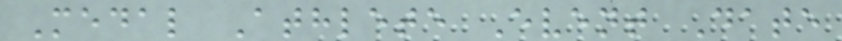Medal Athlete Event Date
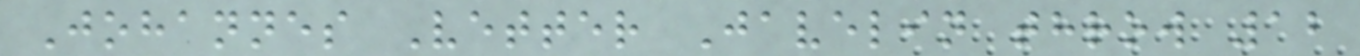Johannes Vetter Javelin throw 12
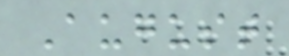August
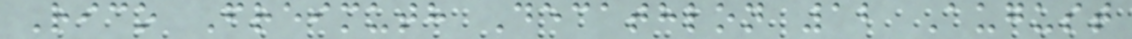Rico Freimuth Decathlon 12 August
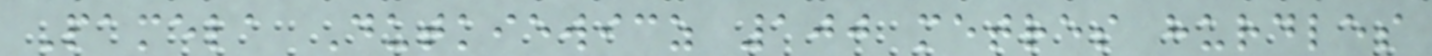Pamela Dutkiewicz 100 metres hurdles
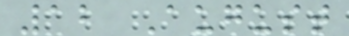12 August
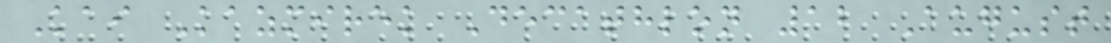Kai Kazmirek Decathlon 12 August
